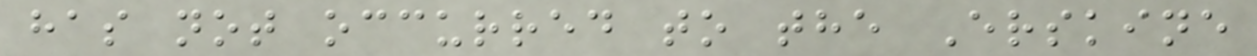has not occurred to the Erskine
